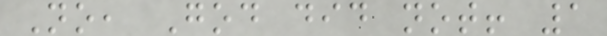No, God did not! 1
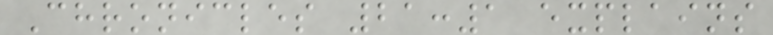Chronicles 21:1 explains
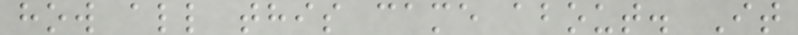how all this came about. It
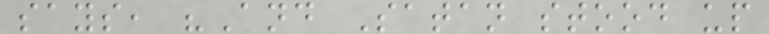says, "And Satan stood up
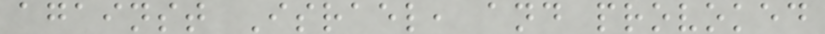against Israel, and provoked
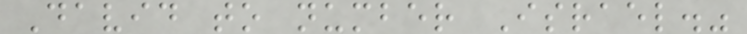David to number Israel."
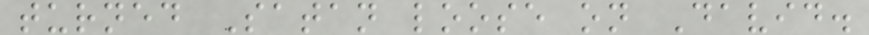turned Satan loose on David.
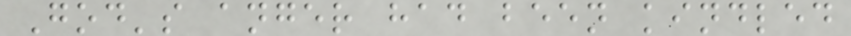God's anger had been kindled
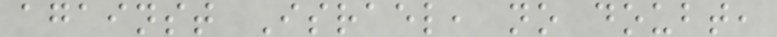against Israel, no doubt,
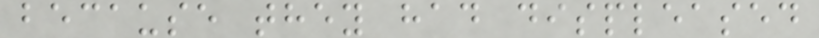because they had displeased
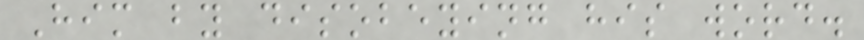Him by disobeying his word.
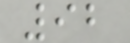92
